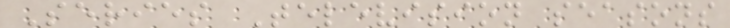Series Television seasons
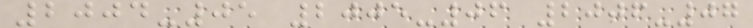2004-05 2005-06 2006-07
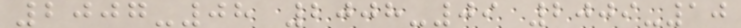2007-08 2008-09 2009-10
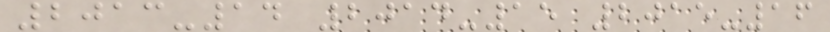2013-14 2014-15 2015-16
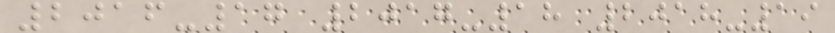2016-17 2017-18 2018-19
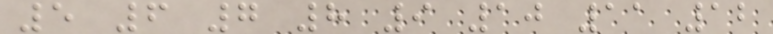5 6 7 8 9 10 11 12
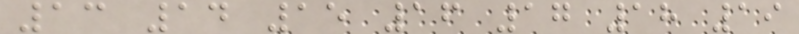13 14 15 16 17 18 19
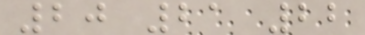20 21 22
